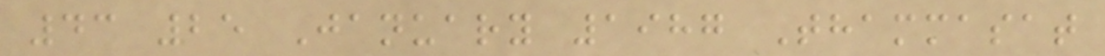43 25 January 1987 Thammasat
